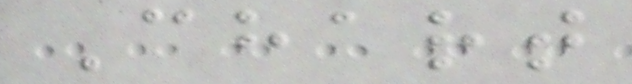Chart
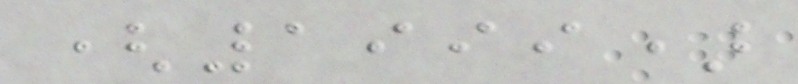(1999)
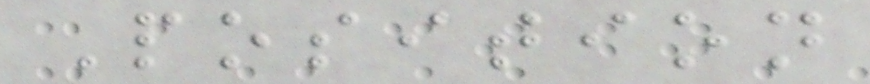Position
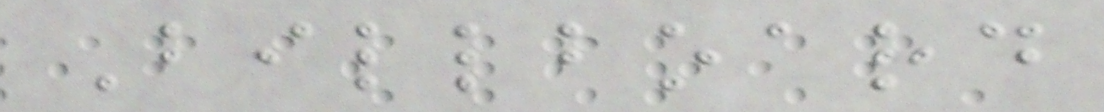Billboard
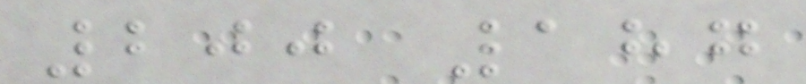200 187
